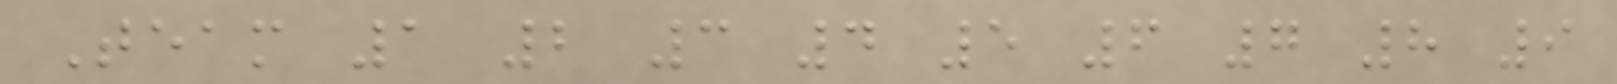Team 1 2 3 4 5 6 7 8 9
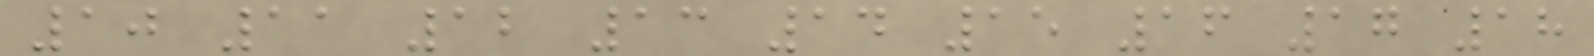10 11 12 13 14 15 16 17 18
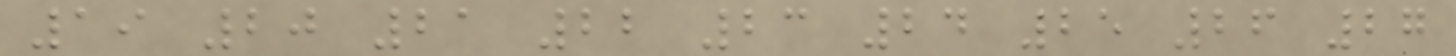19 20 21 22 23 24 25 26 27
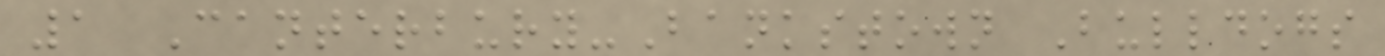1 Canterbury-Bankstown Bulldogs
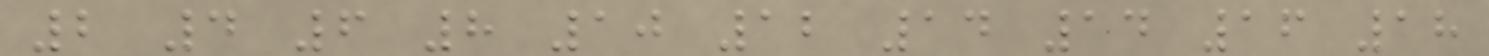2 4 6 8 10 12 14 14 16 18
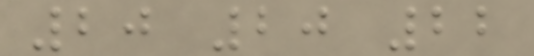20 20 22
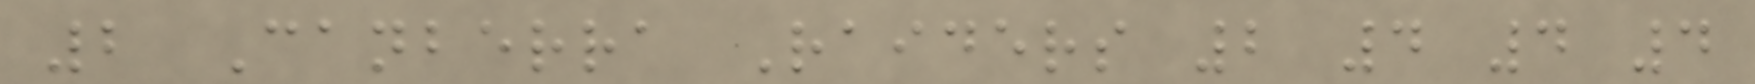2 Canberra Raiders 2 4 4 4
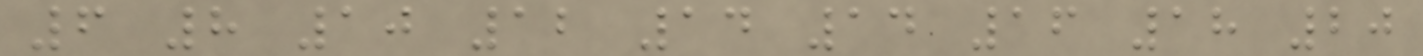6 8 10 12 14 14 16 18 20
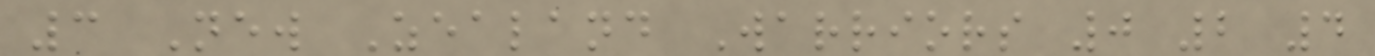3 New Zealand Warriors 0 2 4
